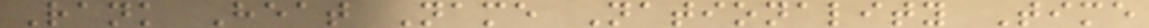Rank Heat Name Nationality Time
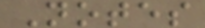Notes
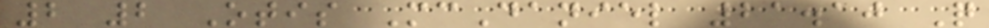2 2 Otis McDaniel 21.10 Q
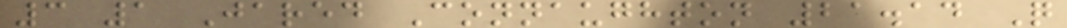3 1 Jared Connaughton 21.14 Q
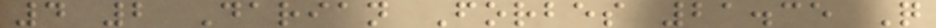4 2 Darian Forbes 21.35 Q
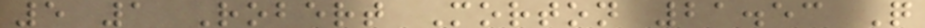5 1 Robert Morton 21.53 Q
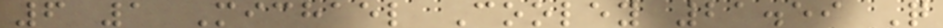6 1 Michael Cooley 21.59 Q
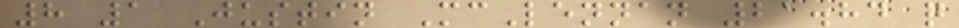8 1 Justin McLennan 21.84 q
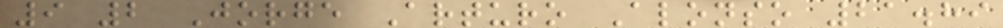9 2 Jorge Arturo Alonso 21.89
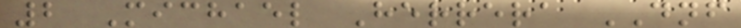2 Michael Herrera DNF
